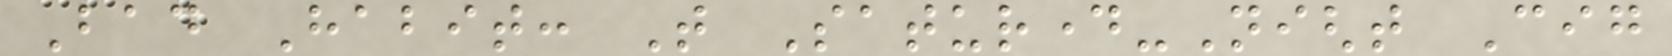Bad Habit: That Saturday-Night Cig
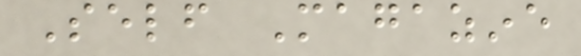Self Magazine
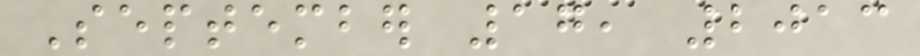September 17, 2013
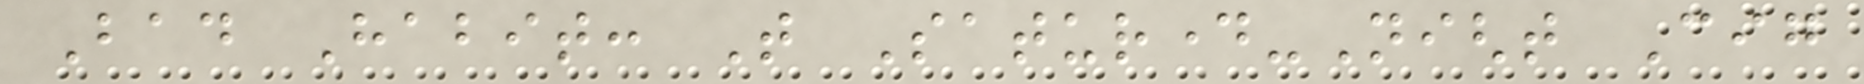Bad Habit: That Saturday-Night Cig
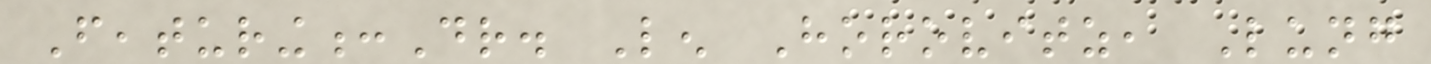Featuring:Dr. Len Horovitz, Lung
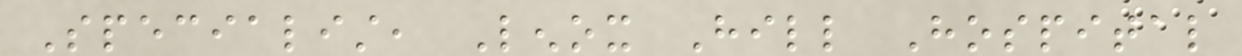Specialist, Lenox Hill Hospital
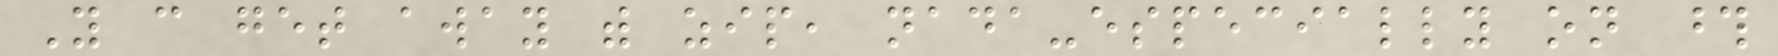You can get away with zip, nada-especially on those
